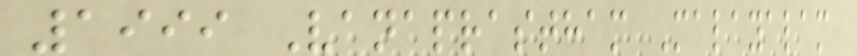1999 Vanaprastham Malayalam
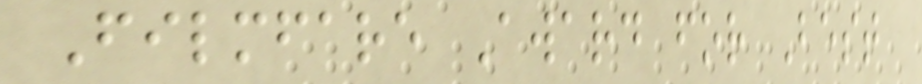Filmfare Award for Best
